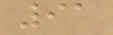91
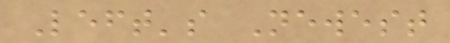Left's Newest
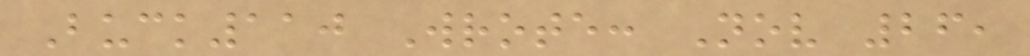Buck110 Wrote: Nov 26,
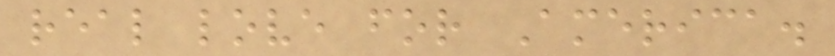real love for America.
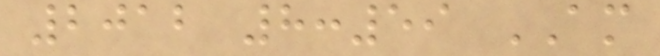2012 8:59 AM
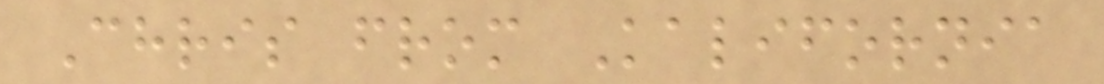Chris from Kalifornia
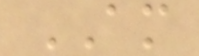AM
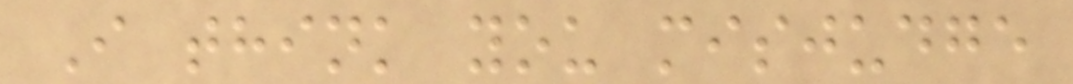I think you misjudge
